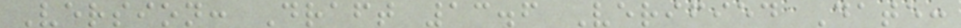Version: Draft 13.6 Verified Date:
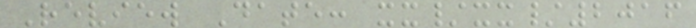Review Date: xx/xx/2016
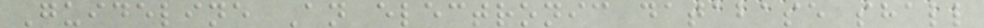Guideline An electronic database shall
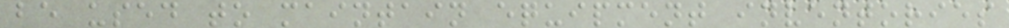be used to maintain equipment inventories
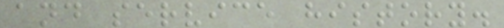and service history.
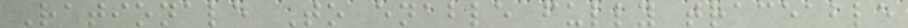Rationale To enable fully traceable
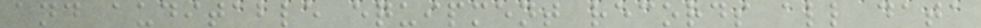and auditable equipment records all data
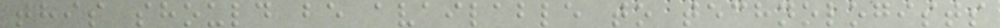this should be available to technologists
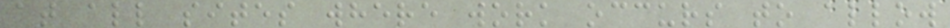at all sites where work occurs to allow
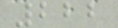222
